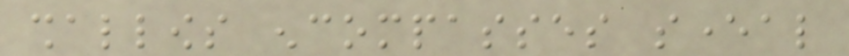shallows encompasses several
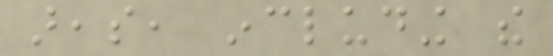areas, including the
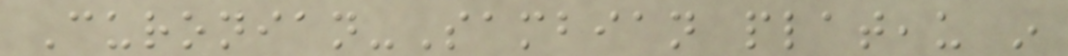Curonian-Sambian plateau in
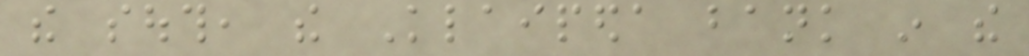the south, the Klaipeda bank in the
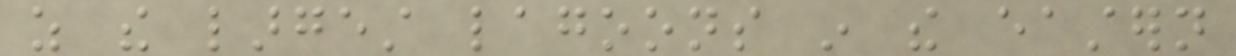as the largest lagoons in the eastern
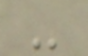-
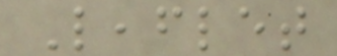Leaflet
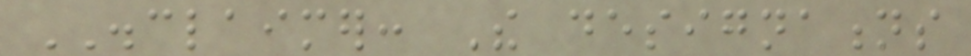DISCLAIMER: The designations
